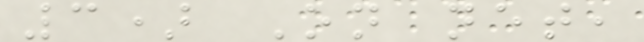3) On net,
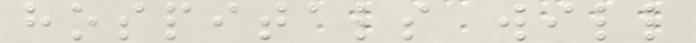hospitals will
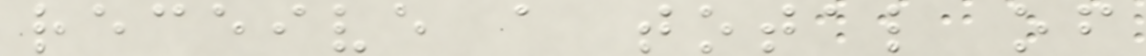receive a total of
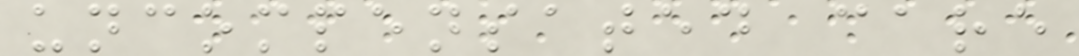uncompensated care
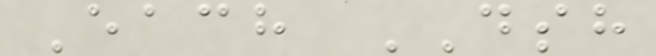Each DSH
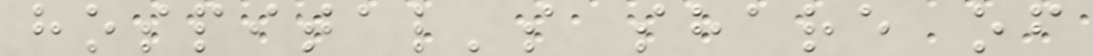hospital's share of
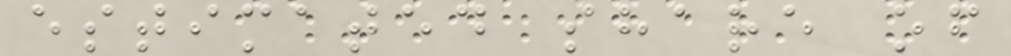estimated share of
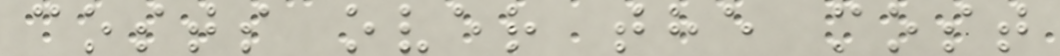costs over the most
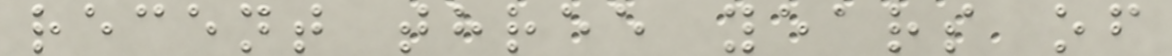recent three years of
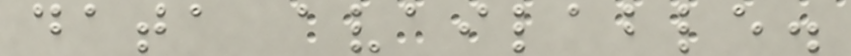data available.
